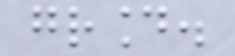ground.
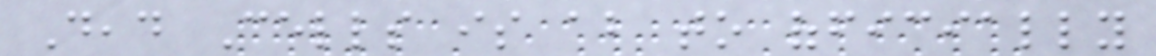Dead Cells is about to officially
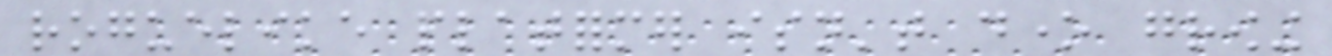roguelike platformer isn't done growing
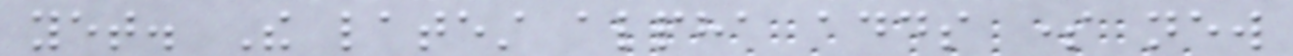yet. The latest alpha adds some new
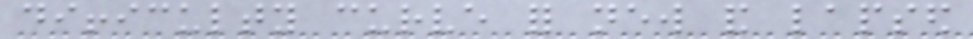difficulty curve for new and lapsed
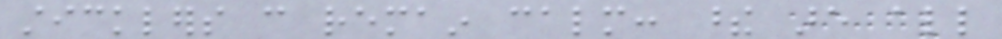sticklers can remain calm: these are all
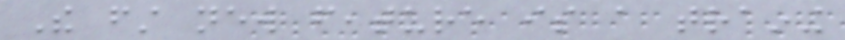The first new feature is a training
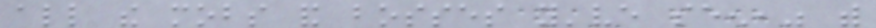all the mobs and bosses you've seen," with
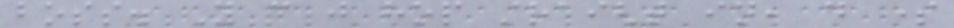boss. You can just hop straight in, do some
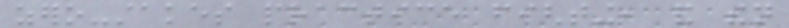zero-stakes practice fighting, and then
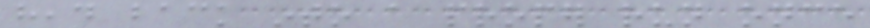head back into a proper run once
